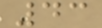43
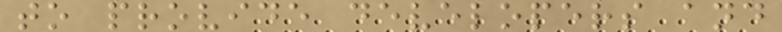to provide developers and
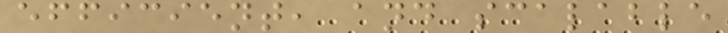efficient, and scalable
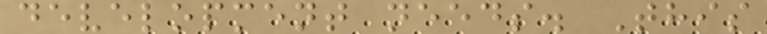development needs. This
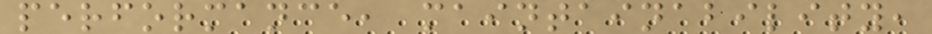performance, maintainability,
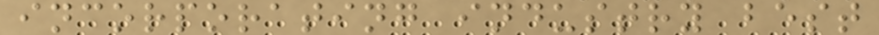incorporating industry best
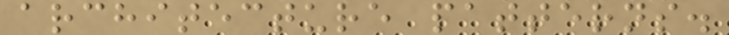architecture patterns.
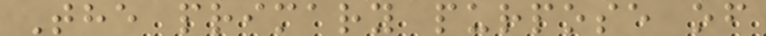The primary purpose of
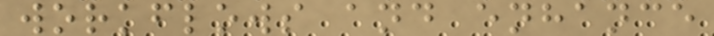workflows and enhance
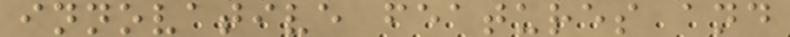innovative features and
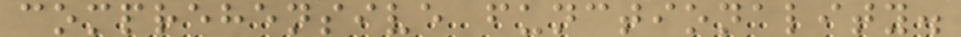comprehensive functionality.
